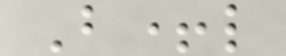B+l
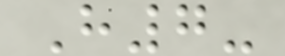H7-
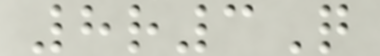8r3Q
